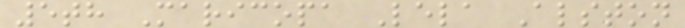5th Maricopa Lela Alston
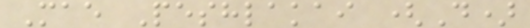Mae Peshlakai (D)
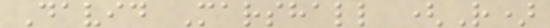David Marshall (R)
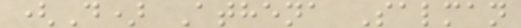(D) Athena Salman
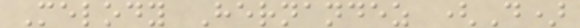Melody Hernandez (D)
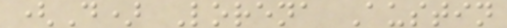(D) Lorena Austin
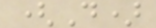(D)
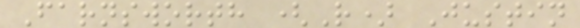Farnsworth (R) Justin
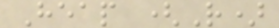Heap (R)
